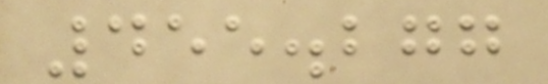455.277
